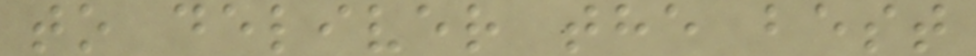to deliver the best
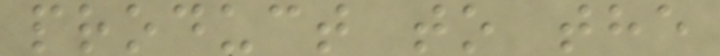product to the
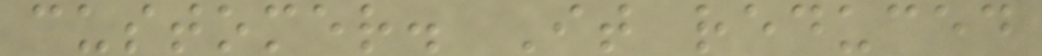customer. It reduced
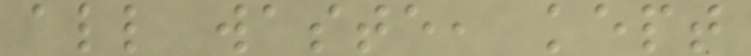all waste, kept
